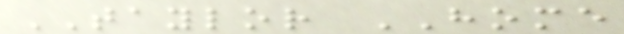TAYLOR HOME
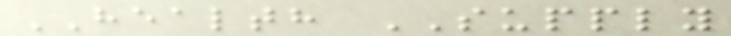HEALTH SUPPLY
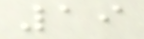19
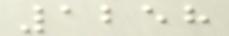1258
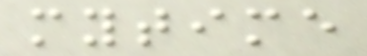mytime
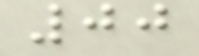00
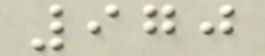970
